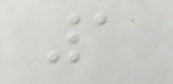1
